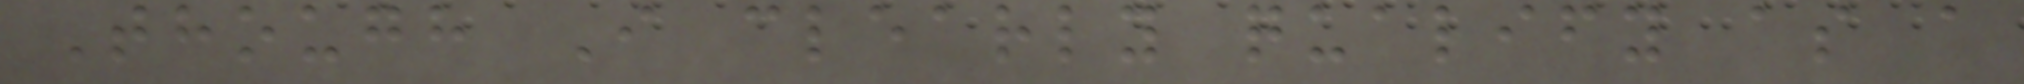Though I clearly qualify as a
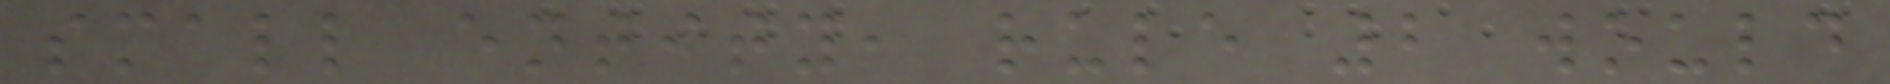small entity, rule 2 would
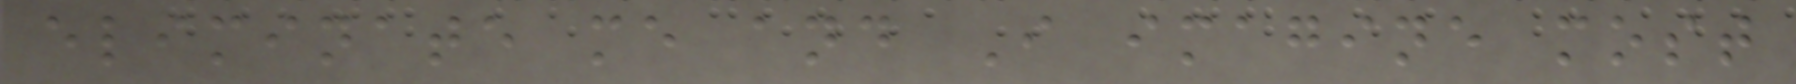eliminate me and I imagine most
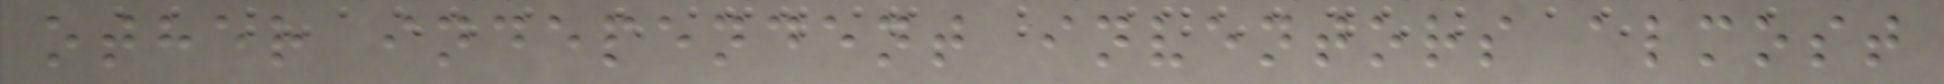other independent inventors almost
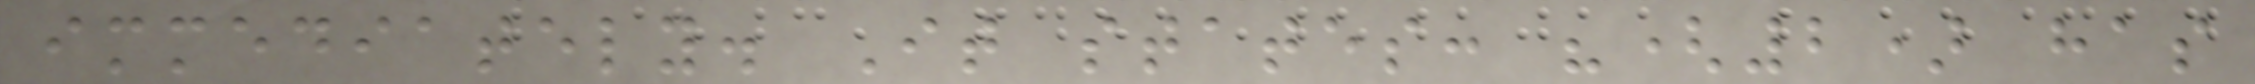immediately. It states: "(2) has
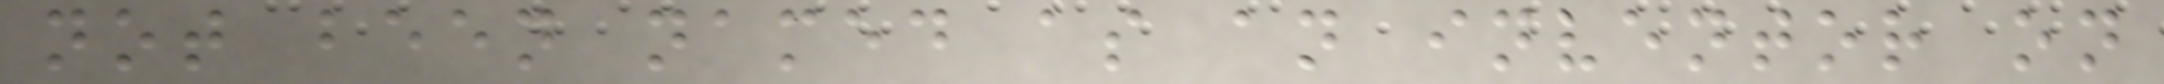not been named as an inventor on
